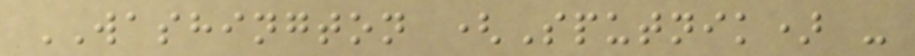WASHINGTON (Sputnik) -
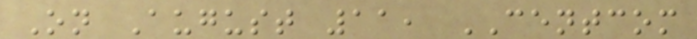On August 11, CENTCOM
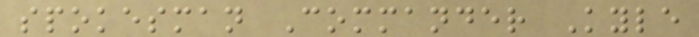spokesman Commander Kyle
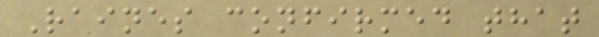Raines confirmed that
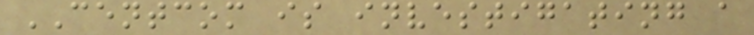CENTCOM is investigating a
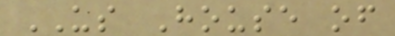US House of
